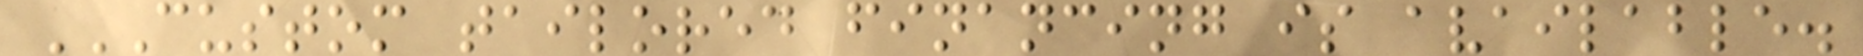CUSTOM TAILORED FINANCING IS AVAILABLE.
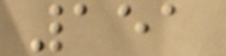151
